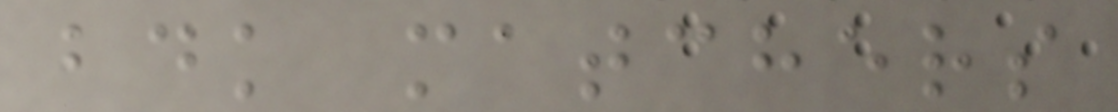bdk matchers
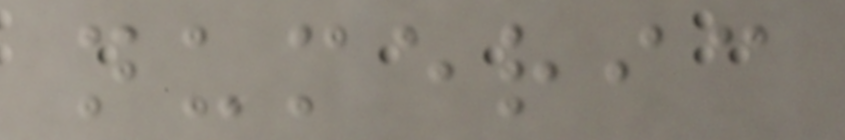numeric
